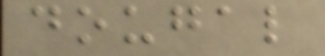dougal
